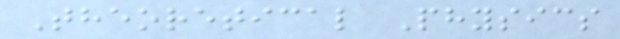Theoretical Physics
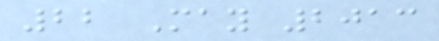22 May 2013
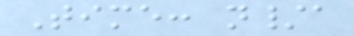Time: n/a
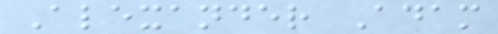Alexander Adam
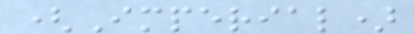(Imperial)
